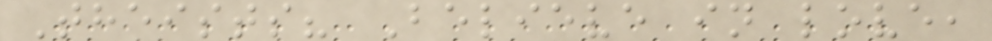Theists? Believe in love,
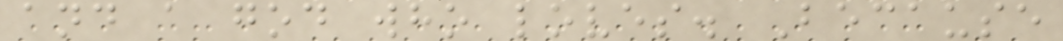and a god who loves. Because
